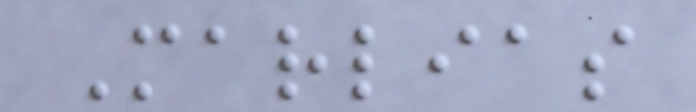Marlias
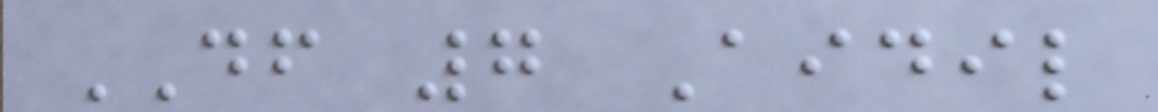DF 7 Aidil
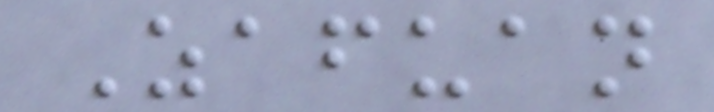Zafuan
